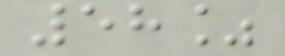58%
